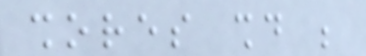shores should be
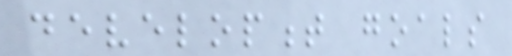development goals
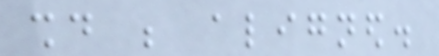should be aligned.
